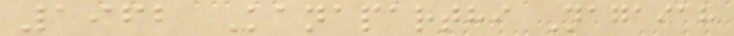1962 Kanaparthi Nagaiah
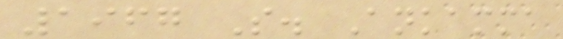1967 S. Ankamma
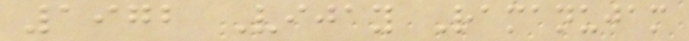1972 Vijay Ramanujam
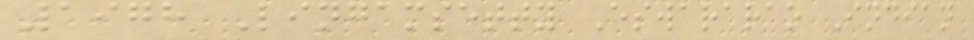1978 Lingamsetty Eswararao Indian
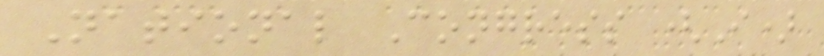National Congress (I)
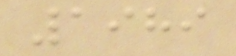1989
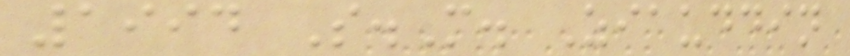1994 S.M. Ziauddin
